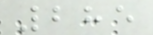285
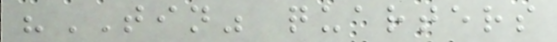"TIN" quarters
